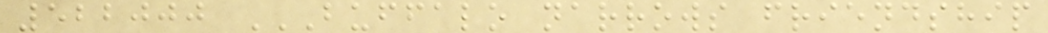522000 BUFFALO NARROWS FRIENDSHIP
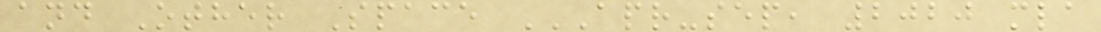and Other Space APR-SEP, 2020 MLA
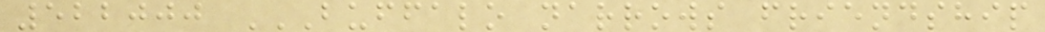522000 BUFFALO NARROWS FRIENDSHIP
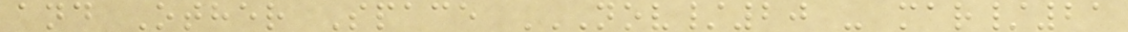and Other Space NOV/20 - MAR/21
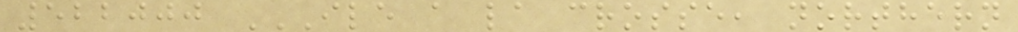522000 ILE A LA CROSSE, NORTHERN
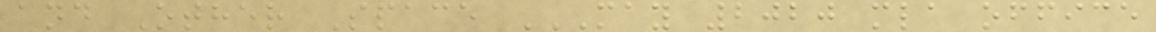and Other Space MAY 2020 MLA OFFICE
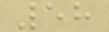58
